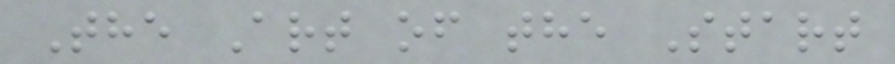The Art of the Start
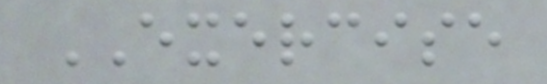EXERCISE
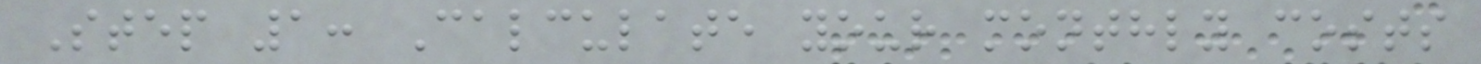Step 1: Calculate your monthly costs
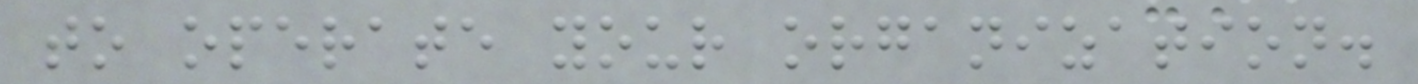to operate your organization.
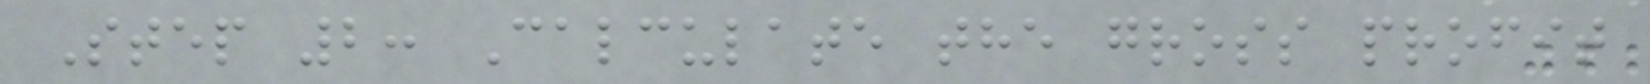Step 2: Calculate the gross profit
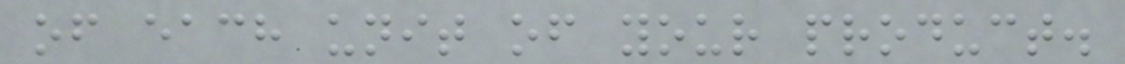of each unit of your product.
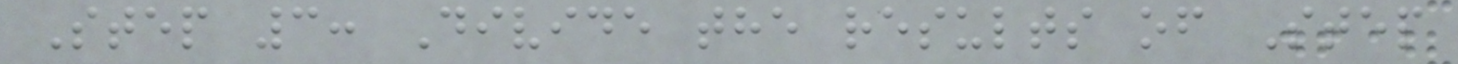Step 3: Divide the results of Step
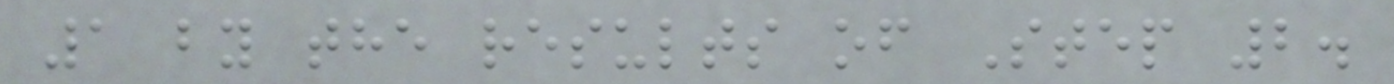1 by the results of Step 2.
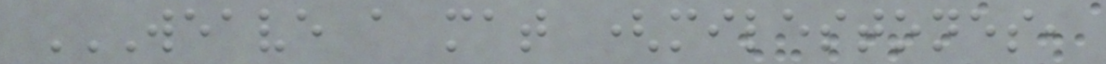WEAVE A MAT (MILESTONES,
